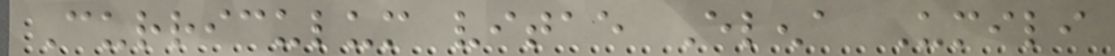Curriculum vitae Elena Umili
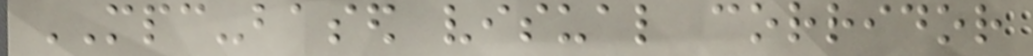MPC-based visual corridor
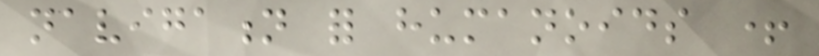navigation for humanoids +
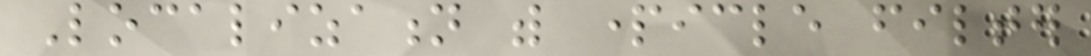Localization with particle filter
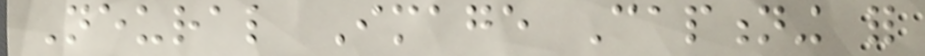Neural Image Captioning for
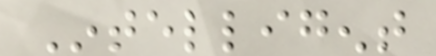Intelligent
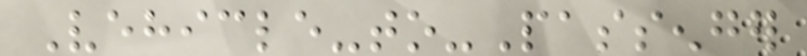Vehicle-to-Passenger
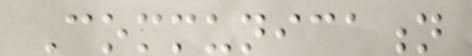Communication
